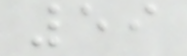59
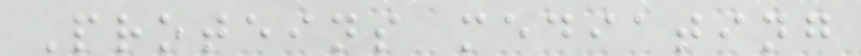Proteins mediating
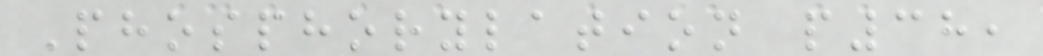Phosphorylation p38,
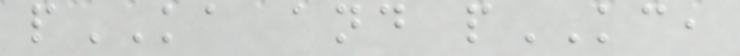pKA and pKC,
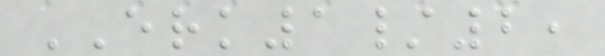ERK1/2,
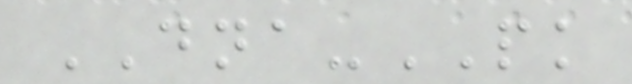DNA-PK
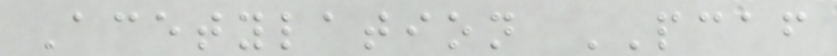Acetylation PCAF
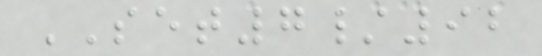SET7/92
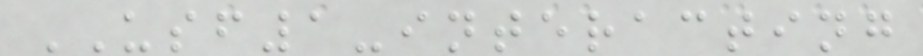USF1-interacting
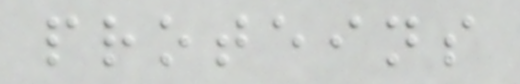proteins
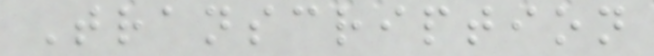Transcription
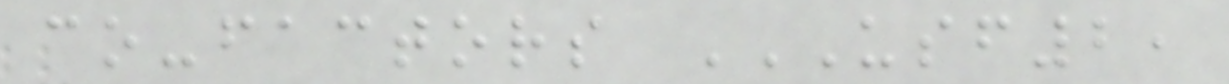co-factors USF2,
